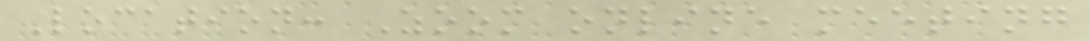Location: Zoom online meeting
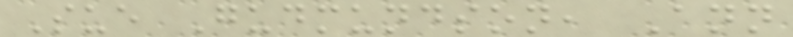Sue Gudmundson, Ann
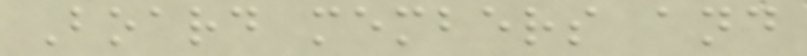Board members and
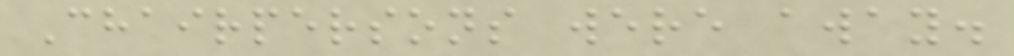Chairpersons were away.
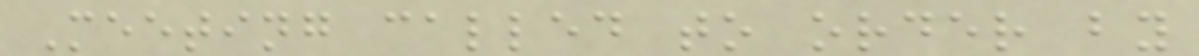Meeting called to order by
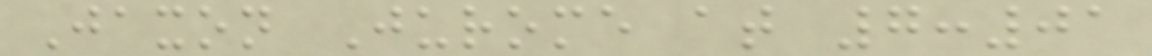Jaxon Jurome at 7:01
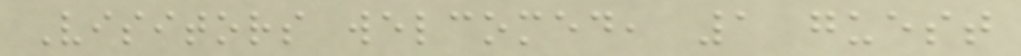Visitors welcomed, 1 guest
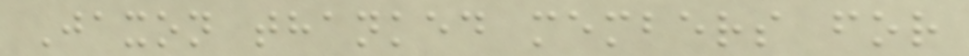Jaxon thanked members for
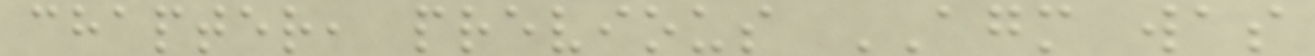chapter, previous AGM was
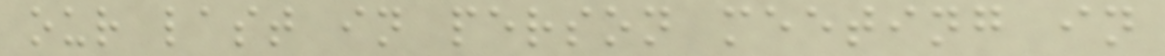our last in person meeting in
